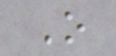O
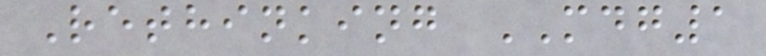Rethinking MDG1
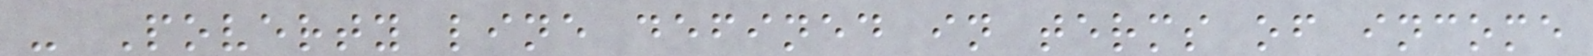- Poverty line defined in terms of income
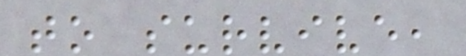to survive,
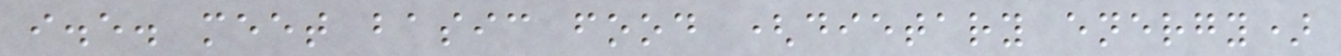i.e. meet basic food (dietary energy)
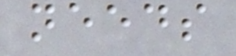needs
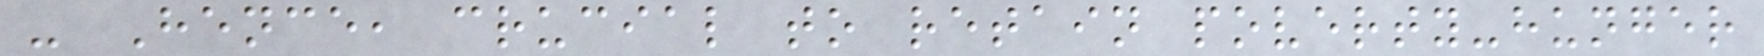- Hence, crucial to retain poverty-hunger
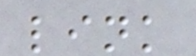link
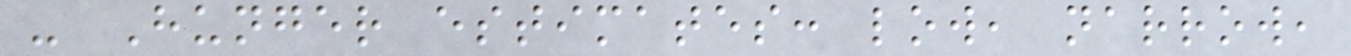- Hunger estimates: low, narrow,
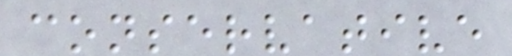conservative
